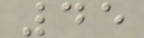45
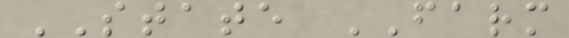STATE FARM
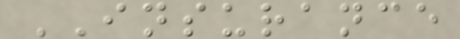INSURANCE
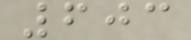603
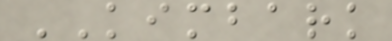KIMBARK
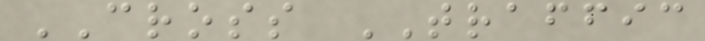CROSS TRAFFIC
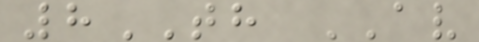8TH AV
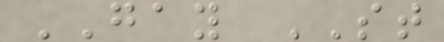GAY ST
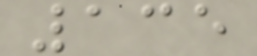135
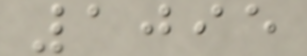1095
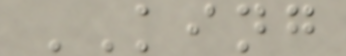KING
